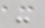-
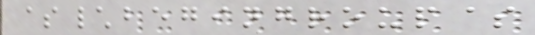$\begingroup$
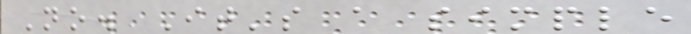No. It's a simple
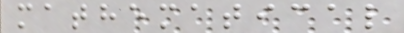mathematical
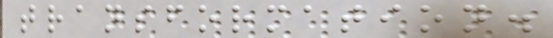transformation.
